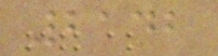2142
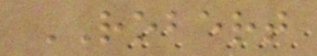ROBERT
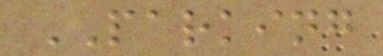PARKING
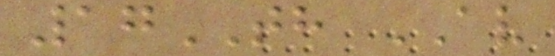17TH AV
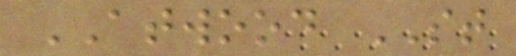ATWOOD ST
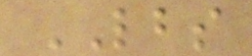LBS
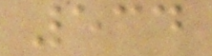534
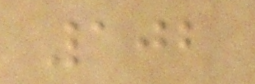102
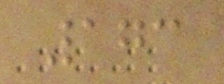173
